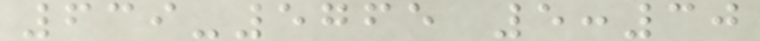639-5765 5:30
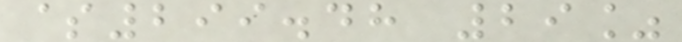$299.48 29%
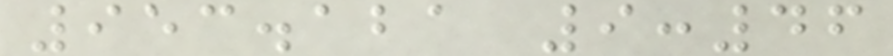953.121 9:46
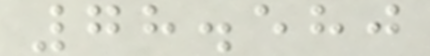78.580
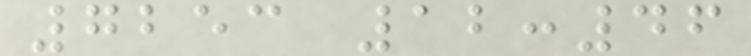7253 12:46
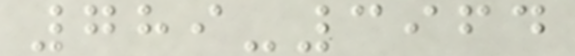789-3964
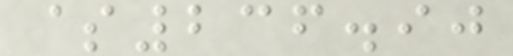$236.90
